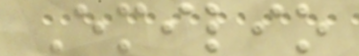Emilio
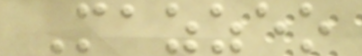Mazzeo
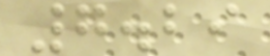7.29
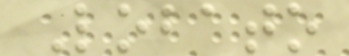Lobato
